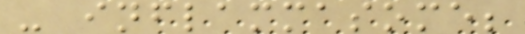- inflammasome;
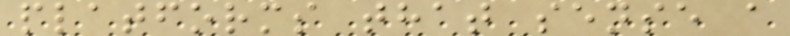platforms that sense a
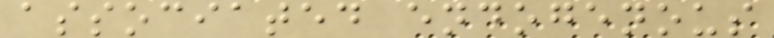associated endogenous
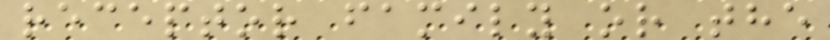receptor family or the
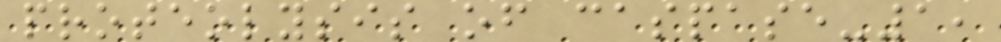proteolysis of caspase-1,
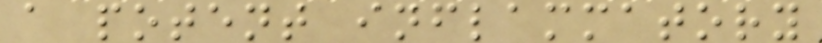a potent inflammatory
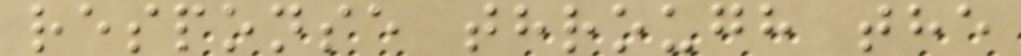response through the
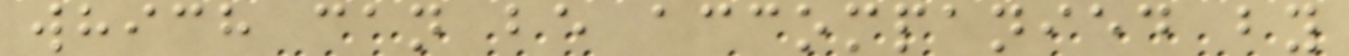which can be accompanied by
